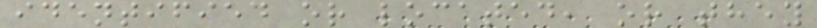identified or located, or they
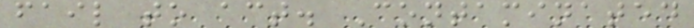fail to act. Contaminated
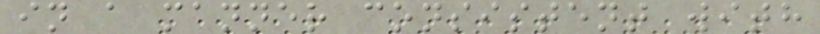in a manner consistent with
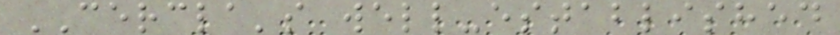CERCLA's well-established
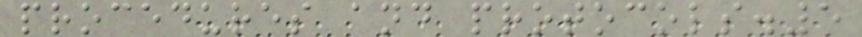procedures and protocols.5
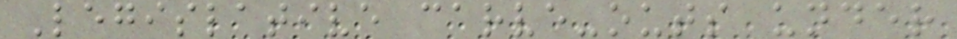Legislative carve-outs under
